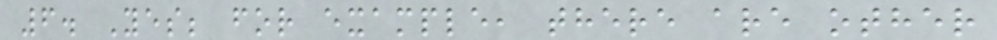6. Yes; for example, there are other
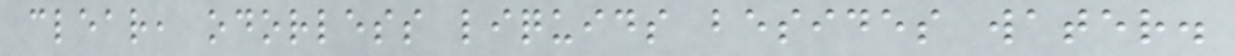clear, odorless liquids besides water.
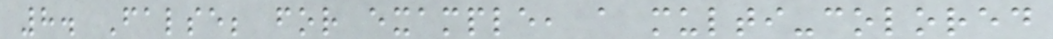8. False; for example, a multi-colored
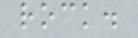rock.
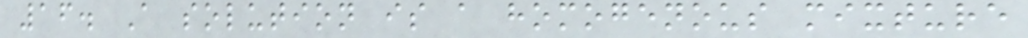16. A solution is a homogenous mixture
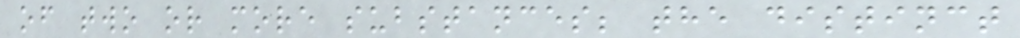of two or more substances; the distinct
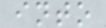into
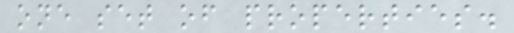one set of properties.
